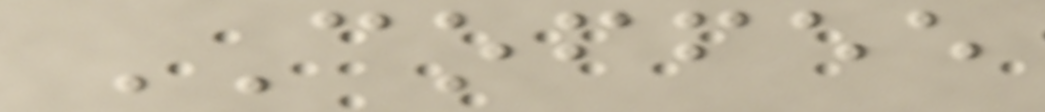COFFEE
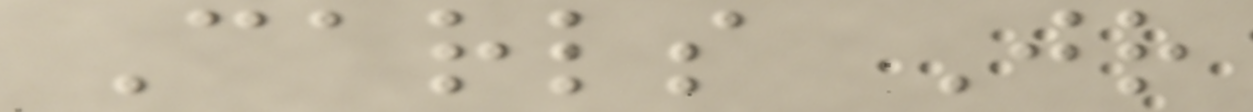Carls Jr
